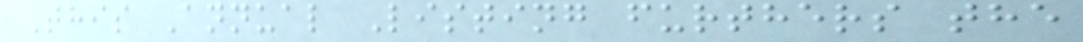This Annual Listing furthers the
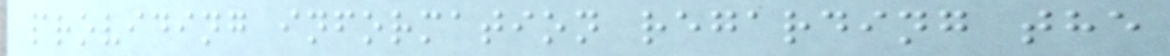providing information regarding the
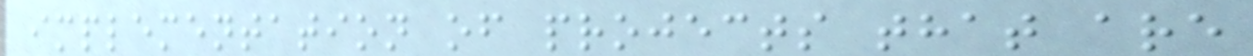implementation of projects that are
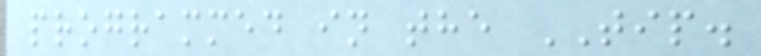programmed in the TIP.
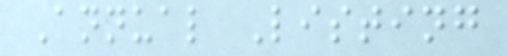Annual Listing
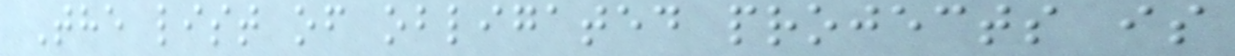The list of obligated projects is
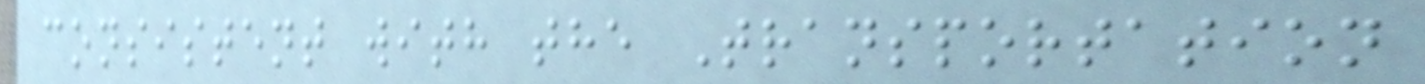consistent with the Transportation
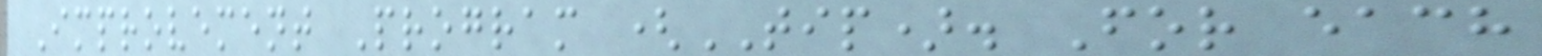Improvement Program (TIP). For each
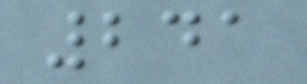241
